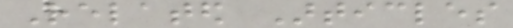Related Articles
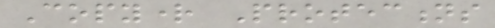Copyright Protections
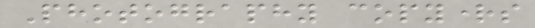Photography copyrights
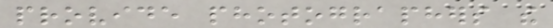provide photographers the
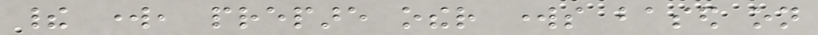their work, prepare other works based on
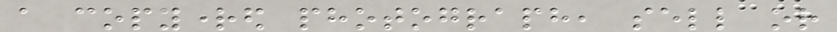a copyrighted photograph, sell or
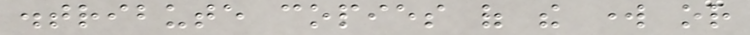distribute copies of the work or
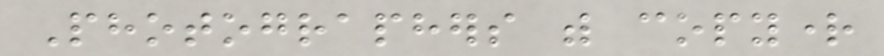Photographers with copyright
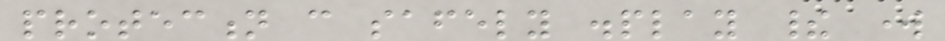protection can safely display their work
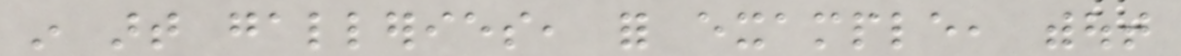in art galleries, for example, without
